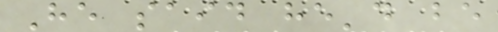He said he'd be
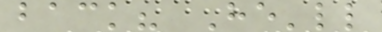back? He'll
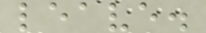leave.
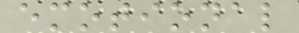emotional
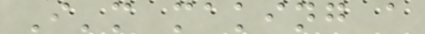I'm making a
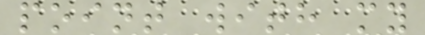point with my
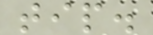tip.
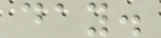day.
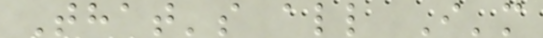That's all I'm
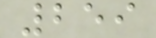259
